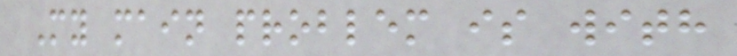My main problem is with
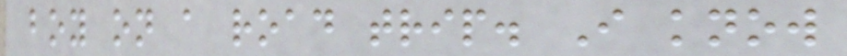boy on a road trip. I know
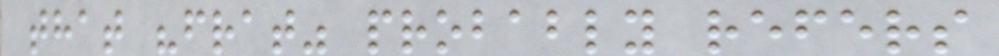that "frat" probably refers
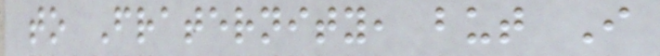to Fraternity, but I
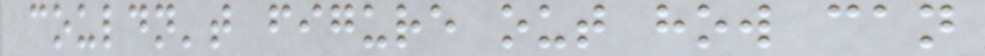couldn't figure out how can
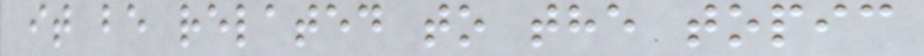it be related to the topic
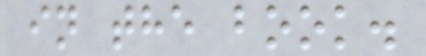in the book.
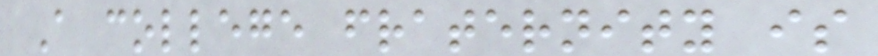A college fraternity is
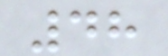48
